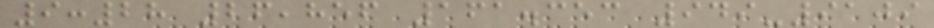9:28 26,856 161.353 949-9109
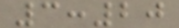3:20
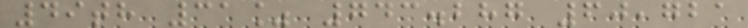49th 31% 743.287 60,721
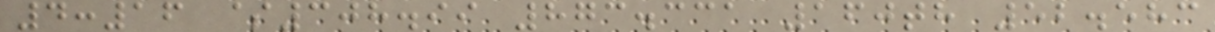4:16 $308.99 873.331 160th 52.583
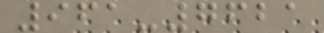961-7621
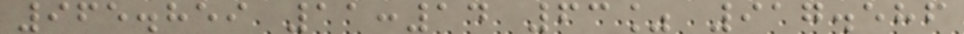965.859 11:14 63% 917.586
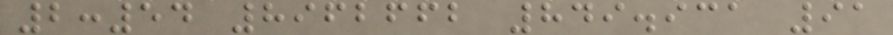2:54 8962662 849.931 91
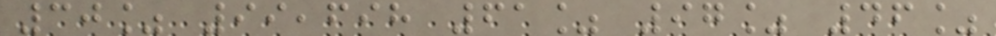30% 99,698 61% 97% 46%
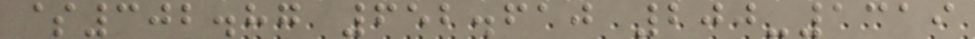$302.87 652.610 200-1319
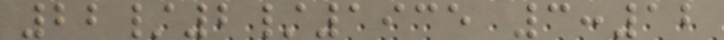22/2/1935 3:12
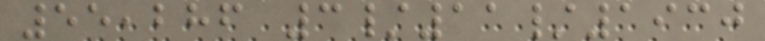55,286 3/11/1930
